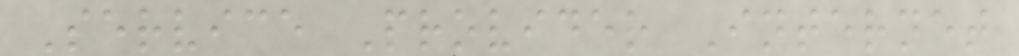Service Provider Internet
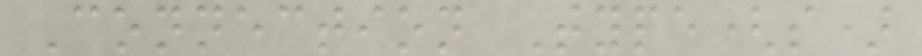Connection Type(s)
